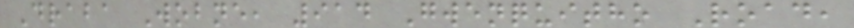Draba Wobne, 914 Gwenquitho Road,
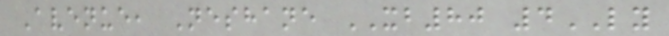Avenue, Neshane XB80 4LY
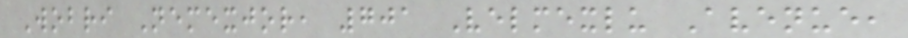Wobri Nemexjor, 701 Velmexlu Avenue,
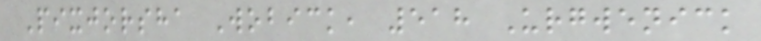Pixjorsha Wobick, 518 Urgwenick
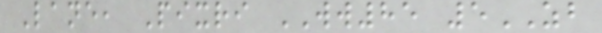Lane, Pixri WW85 5ZB
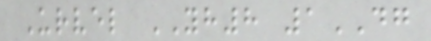Urvel YH8 1DG
